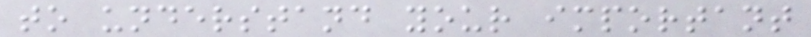to understand your important
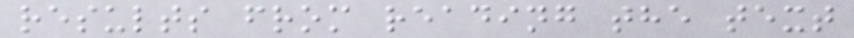results from reading the text
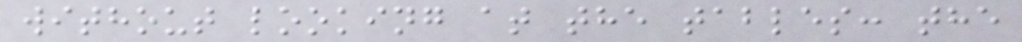without looking at the tables: the
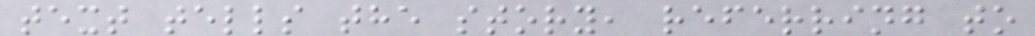text tells the story, referring to
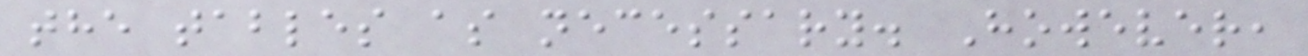the tables as necessary. However,
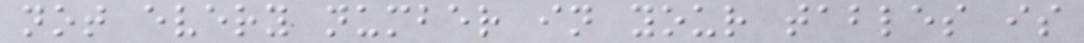not every number in your tables is
